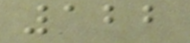122
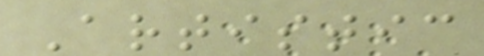Artistic
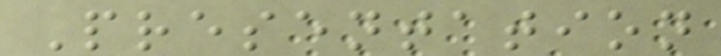Presentation
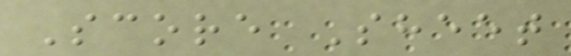Score Sheet
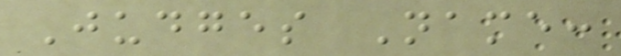Judges Name:
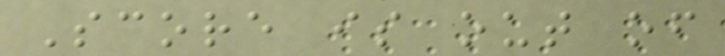Score is out of
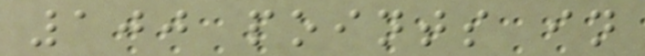100 points in
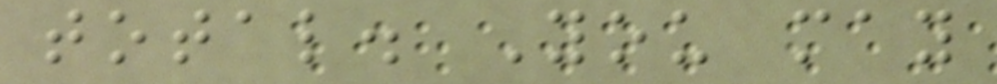total. You may
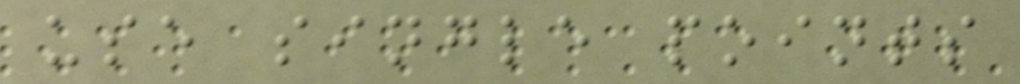use single points
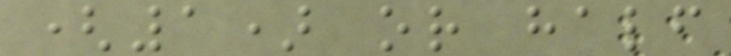(1) or half
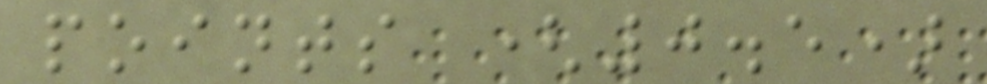points (0.5)
